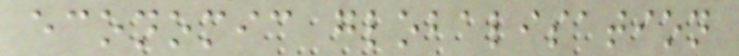economic globalisation
